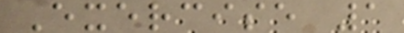Exercise 1
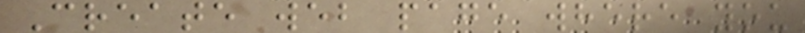Create web page where you
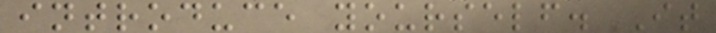introduce yourself. It
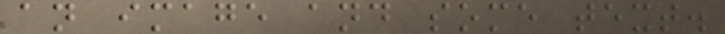an image and some text.
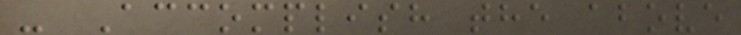- Accomplish the above
